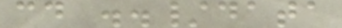cd ../data
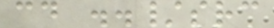cd ../src
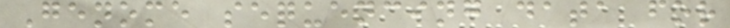Genome sequencing data for
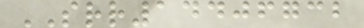SRR14406732
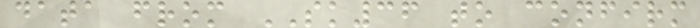data from SK36 to confirm
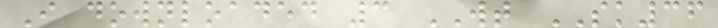I downloaded 3 WT SK36
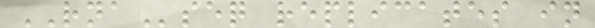RNAseq replicates in
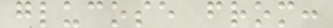glucose from:
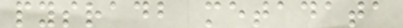pysradb metadata
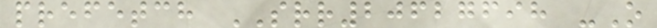prefetch SRR20627698 -O
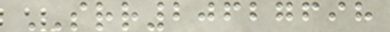SRR20627698
